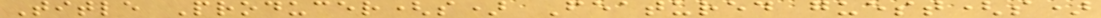Title Producer(s) Featured guest(s)
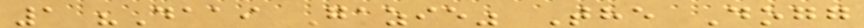1 "Daai Gazie" The Dogg
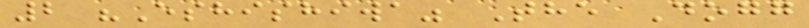2 "Eshishiwa" The Dogg
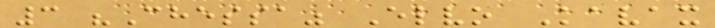3 "Chessa" Elvo Kavax
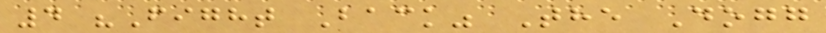4 "Fight Back" The Dogg
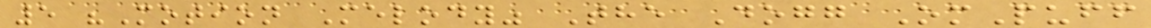5 "Motion Melody" The Dogg OmPuff
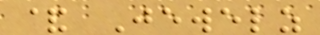& Jewelz
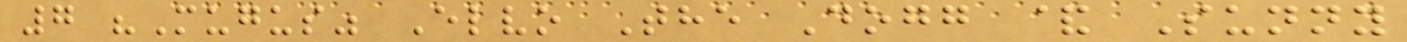7 "Mugus" Elvo The Dogg & Sunny
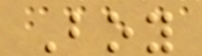Boy
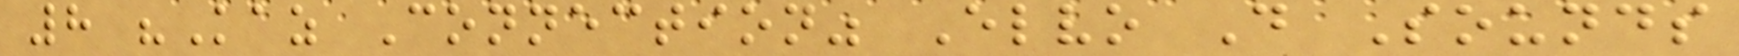8 "Kaz Connection" Elvo D Sounds
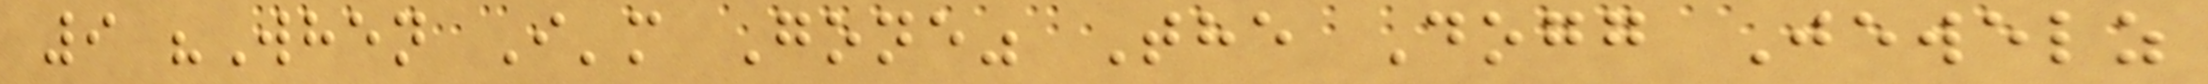9 "When I'm Gone" The Dogg Jewelz
